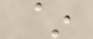~
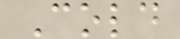Cold
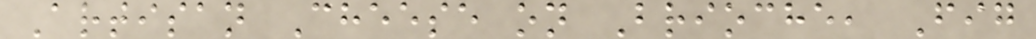Artisan Cheese on Brioche, Fig
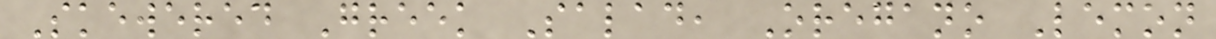Skewered Greek Salad, Oregano Lemon
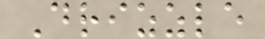Drizzle
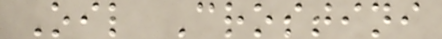Oil Crostini
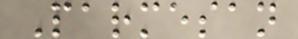Parmesan
